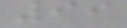99
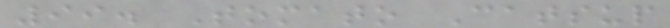99. Tomato Catsup
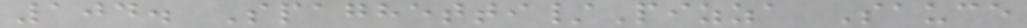104. Spaghetti/Pizza Sauce
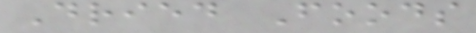Dried Foods
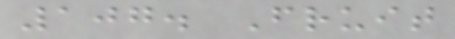107. Fruit
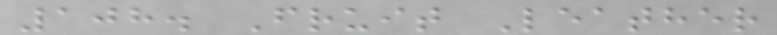108. Fruit Leather
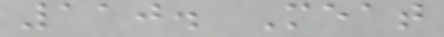110. Meat
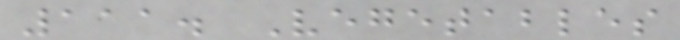111. Vegetables
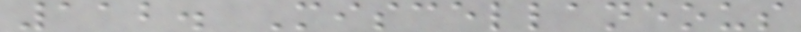112. Miscellaneous
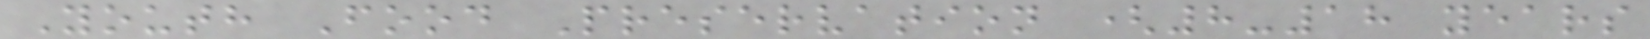Youth Food Preservation (8-18 years
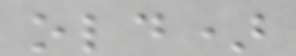old)
